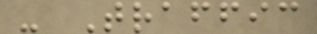- Traffic
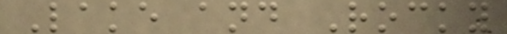Lake and Rocky
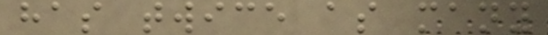has twice as many
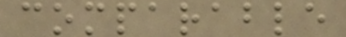comparable
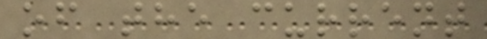of the current
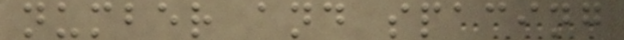number and spacing
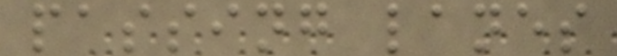passing lanes
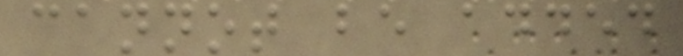cannot be added
